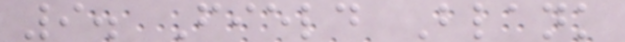9. Field Blank
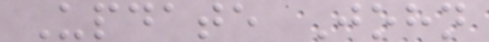Update John
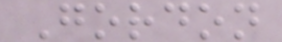Gordon
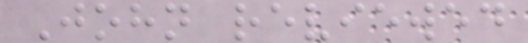John reviewed
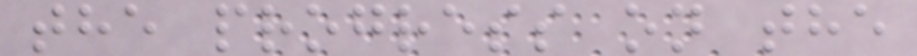the progress on the
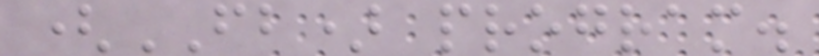(FB) program.
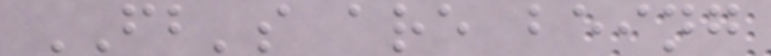FB's are being
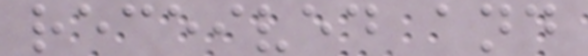received and
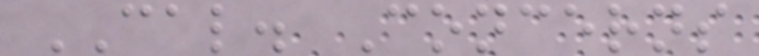CAL. Concerns
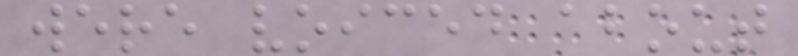were voiced about
